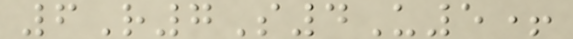6R7S4U5+
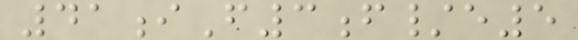41iF3f/e5
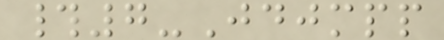#7-Jdjmpp
